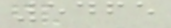5465
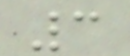3
